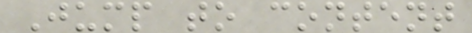Jump to content
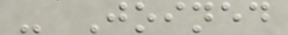- Joined
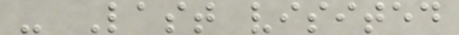- Last visited
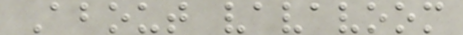About vavavoom
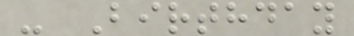- Birthday
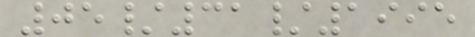05/31/1995
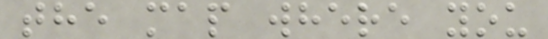the map where you
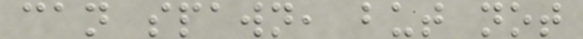can spawn, but not
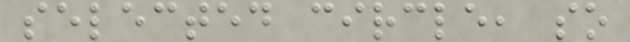selected circle, so
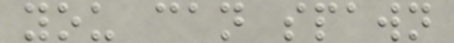you can spawn
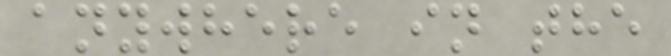anywhere in the
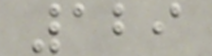129
